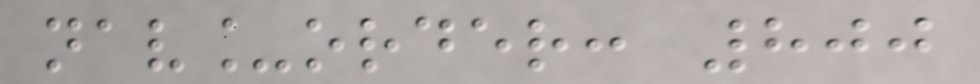nav_order: 800
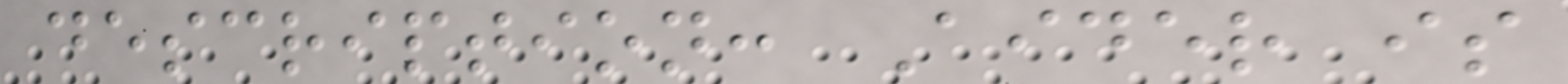description: Aider is
